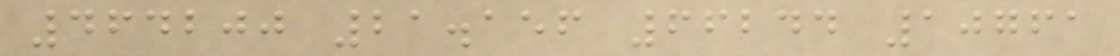464200 21.156 66244 10761
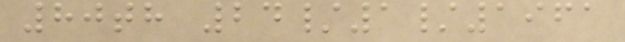80th 24/1/1961
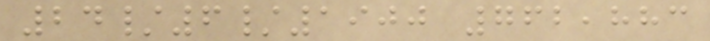24/6/1900 762,883
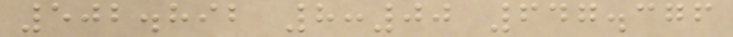502.892 8:00 647.376
